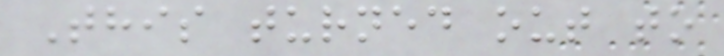This turned out to
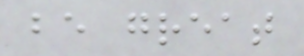be great
